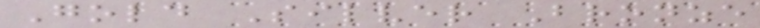Gold Silver Bronze
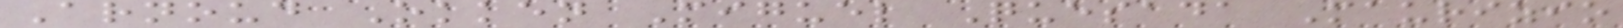Arnoud Okken Miguel Quesada Maurizio
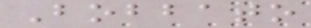Bobbato
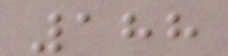188
